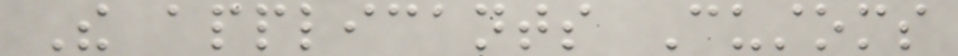The applicants Customs
